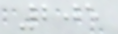205
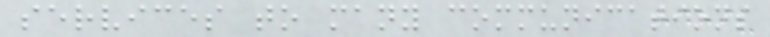services to many communications
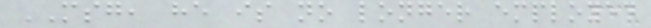MSG, he is no longer employed
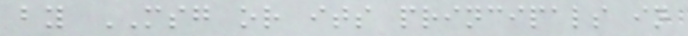by MSG or its principals in
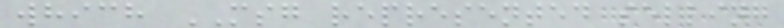which MSG represented selling
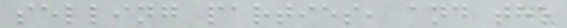selling parties, and the
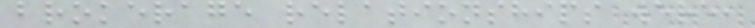brokerage relationships were,
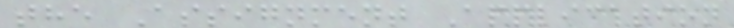the Assignment Application
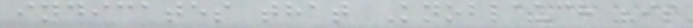indicates that Knoblauch "is
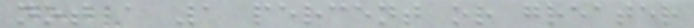not a 1 percent or greater
